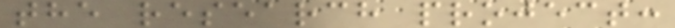the research project:
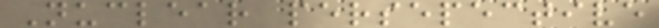Nuclear persepective
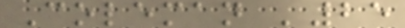Coleman '25
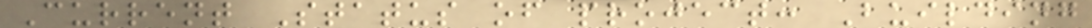Current Status of project: Building
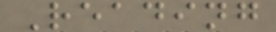Reading
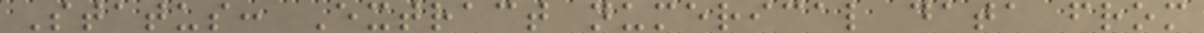Status: Extract numerical data from
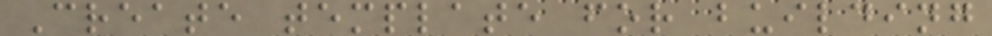Create template for building
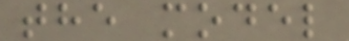the model
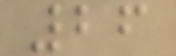26
